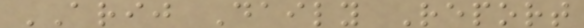ARIJ Daily Report
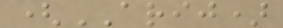(ARIJ)
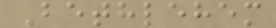Bethlehem
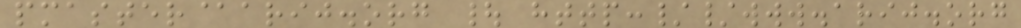pmaster@arij.org | http://www.arij.org
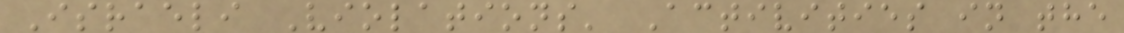Israeli Violations' Activities in the
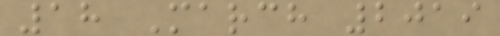18 March 2019
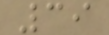39
